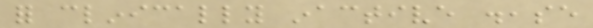for clinically inactive disease
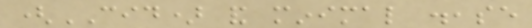(CID) and minimal disease
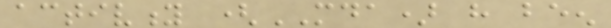activity (MDA) have been
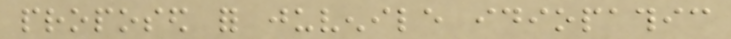proposed for juvenile idiopathic
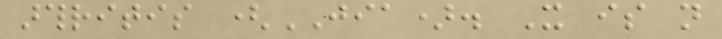arthritis (JIA). It is not
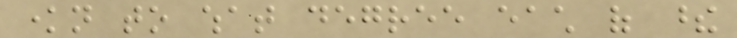known to what degree each of these
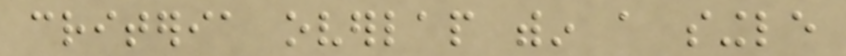criteria overlap within a single
